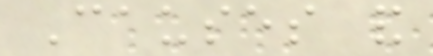Causes and
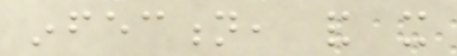infection, and it
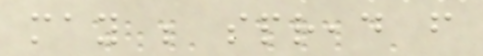may be spread from
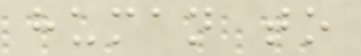human to
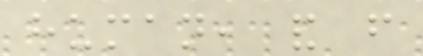human, and from
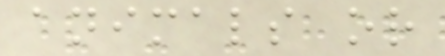animals or
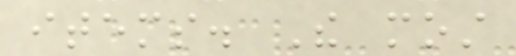items. The most
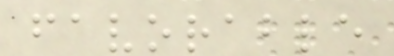favorable
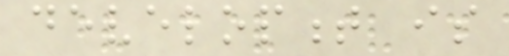development is
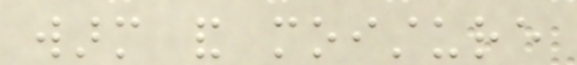warm and moisture
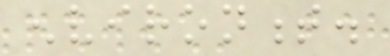environment.
